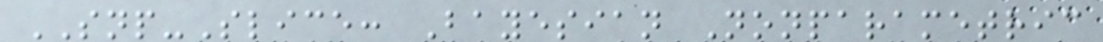SNP-Slice: Bayesian Nonparametric
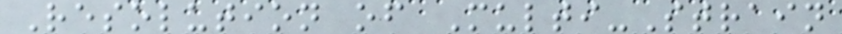Resolution of Multi-Strain
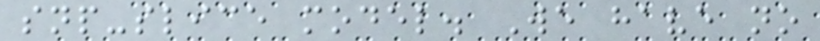snp-slice model. We have no
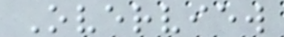Overview
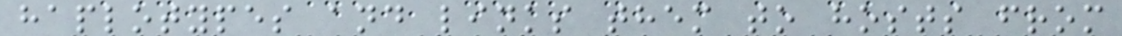haplotypes and links them to hosts from
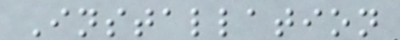Installation
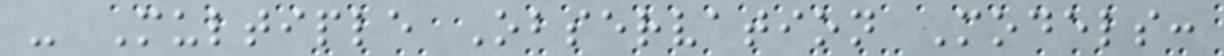- Multiple Observation Models:
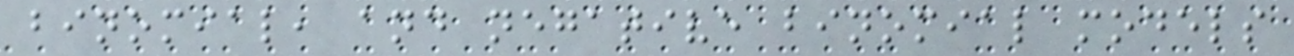binomial, and negative binomial models
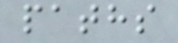paths
